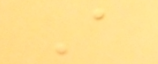A
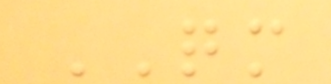QM
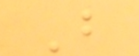B
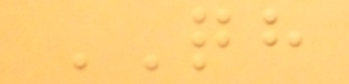QH
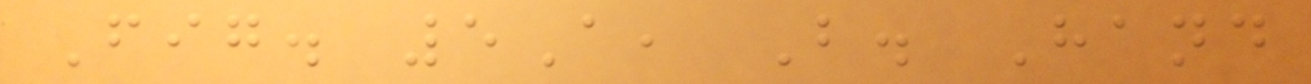Fig. 5A, B. Hand
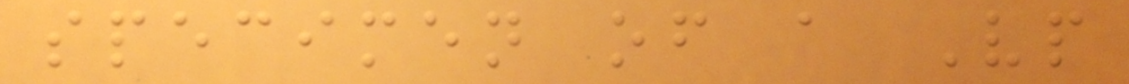specimen of a Vp
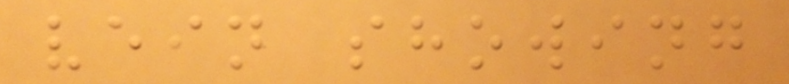vein showing
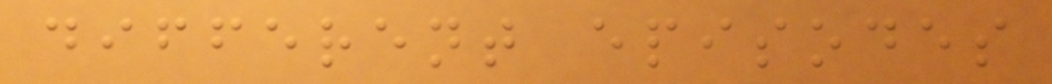different episodes
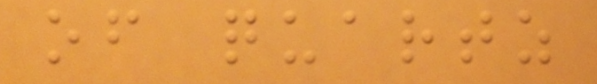of quartz
